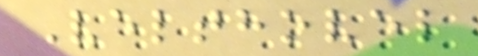Velthovel
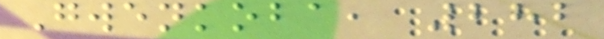Gwenkoba, 282
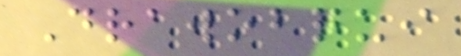Drawobqui
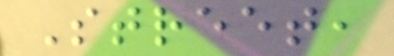Street,
